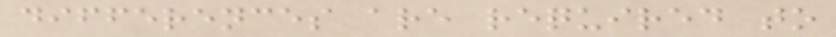differences are required to
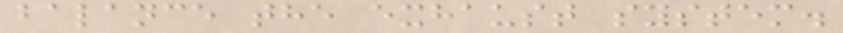balance the exhaust system.
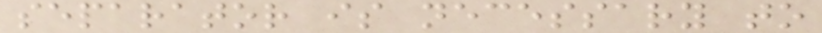separator is necessary to
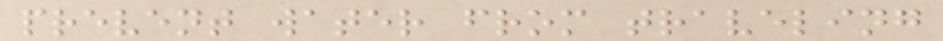prevent water from traveling
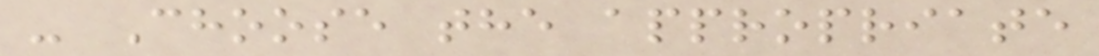- Choose the appropriate
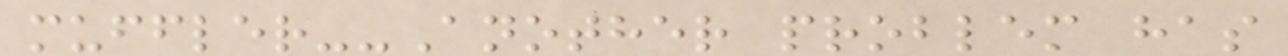muffler--Another problem has
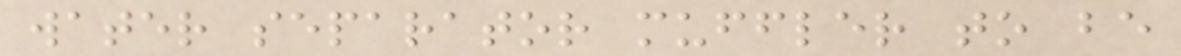water separator muffler to be
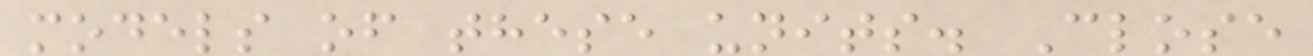models of these units. Close
